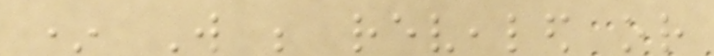* Will be revealed or
